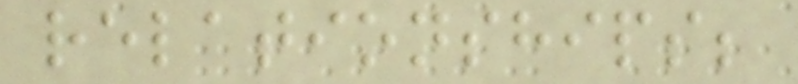relationships;
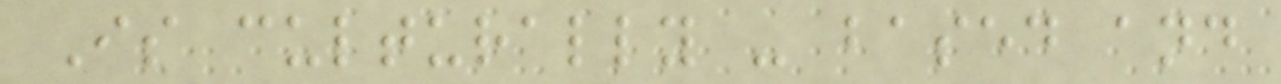Is culturally - based and
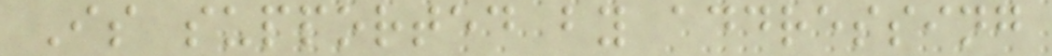Is supported by addressing
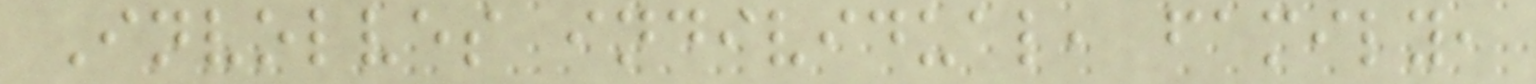Involves individual, family,
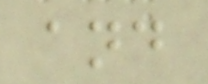and
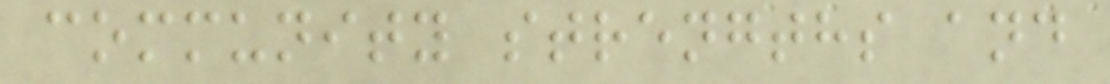community strengths and
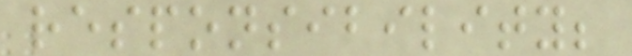responsibility;
